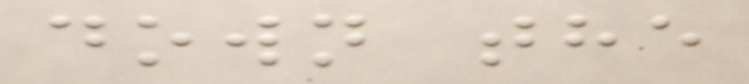down the
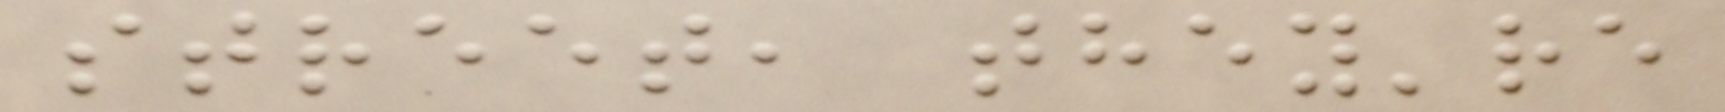street, they're
